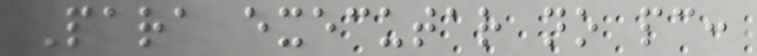Para executar no pc:
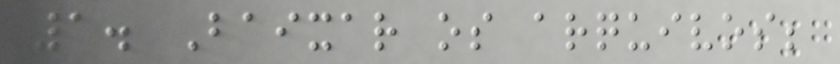1. Baixar os arquivos;
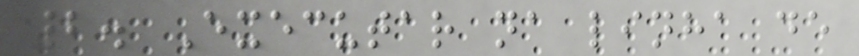2. Executar na linha de
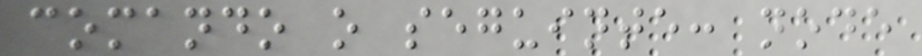comando o seguinte: node
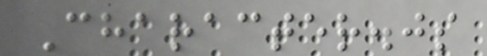Character.js
